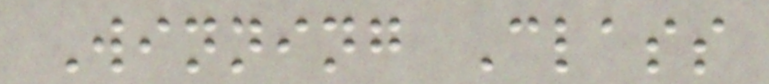Winning Class
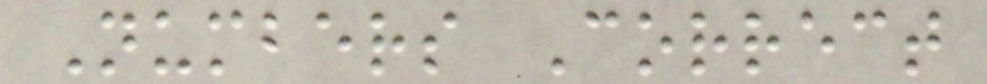Numbers Correct
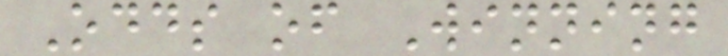Odds of Winning
